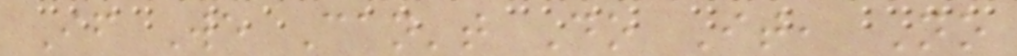If We Can't Do It, No
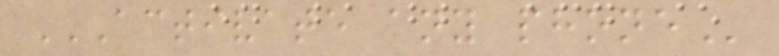ACTIVATE ANY PHONE
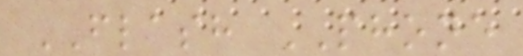FLASH PHONE
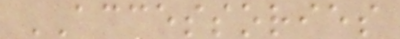ACCESSORIES
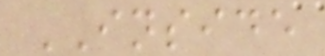INSIDE
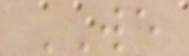WE
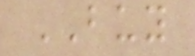BUY
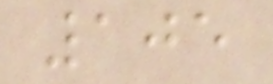105
